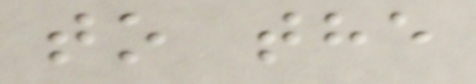to the
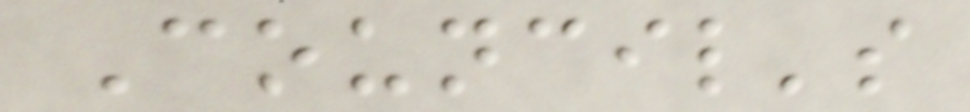Council's
